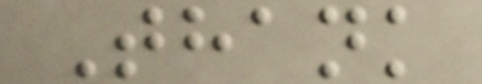Thank
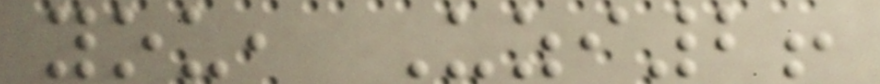you, Uzi2!
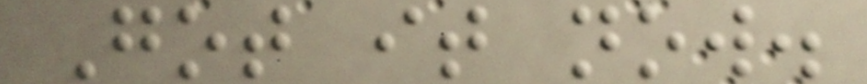Got it now.
